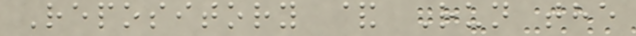Repository & Run the
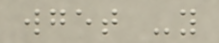wget -y
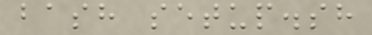bash setup.sh
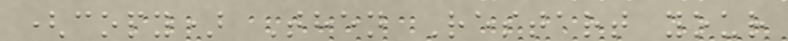(copy) Then Restart your
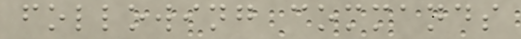following commands
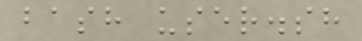bash user.sh
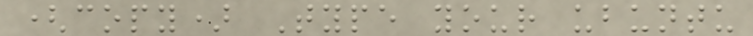(copy) Type your ubuntu
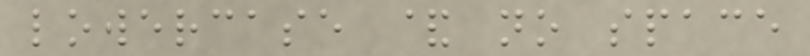lowercase & no space
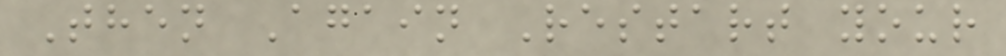Then Again Restart your
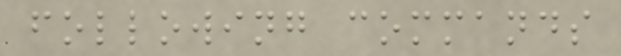following commands
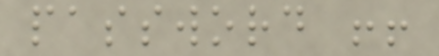password !!
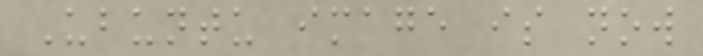Ubuntu image is now
